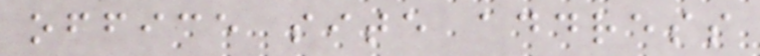office site address
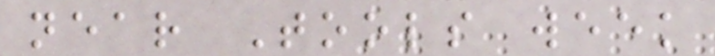near Tools week
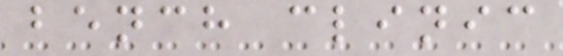bench clinic
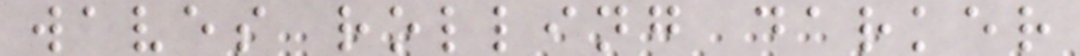waves rolling darker
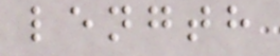length
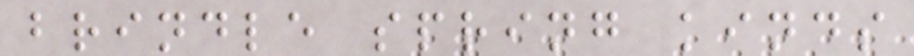brindle spring kinds
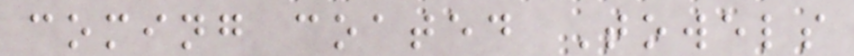coming coated Towels
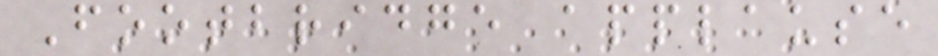Footbridge applause
